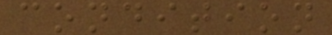condition
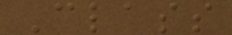Class
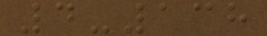4-138
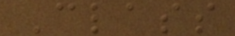Class
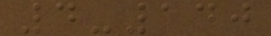4-140
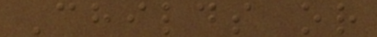Childs or
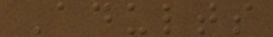Adults
